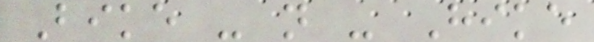Bike - n - Hike
